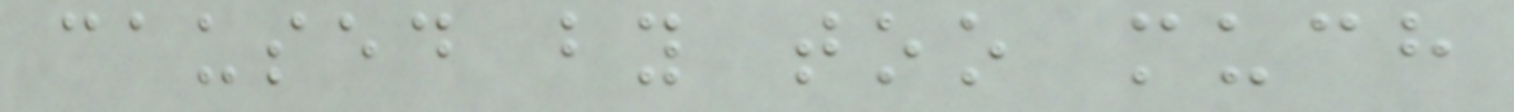caused by too much
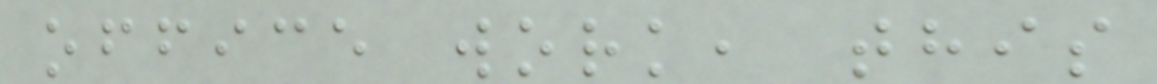office work, this
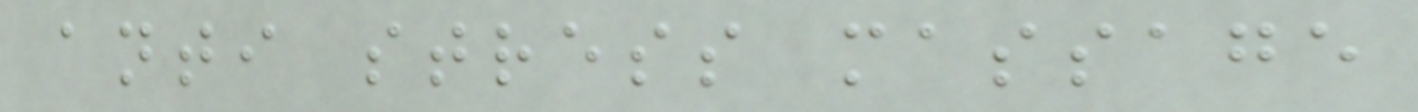anti stress massage
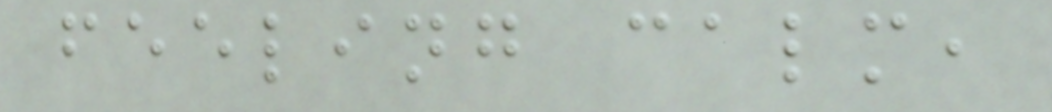feeling calm,
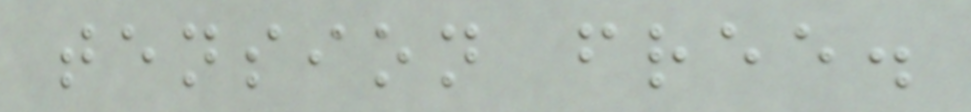tension free.
